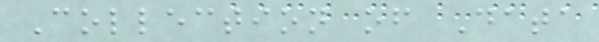Collection of Data
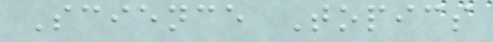Science Topics
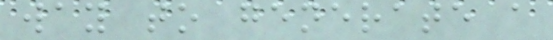way to generate a
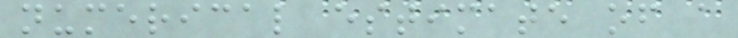numerical estimate of a
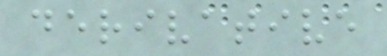derivative
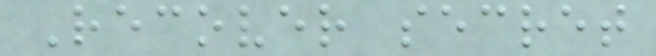Recover secret
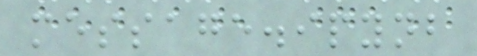message.ipynb
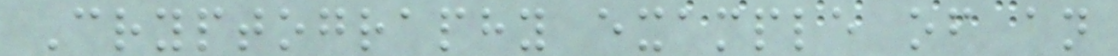Cryptography example of an
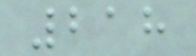218
